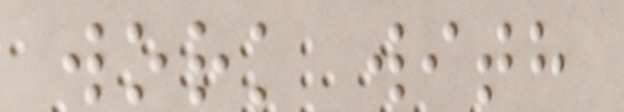work with
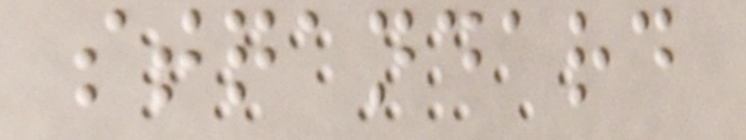stqandard
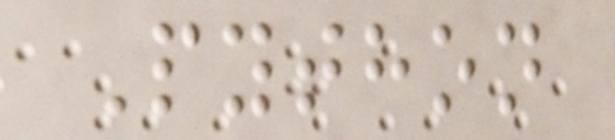Python
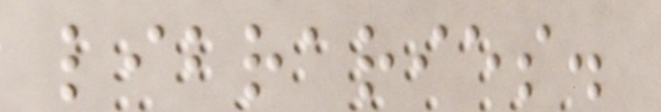libraries.
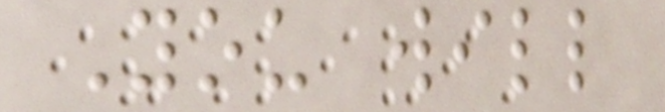You will
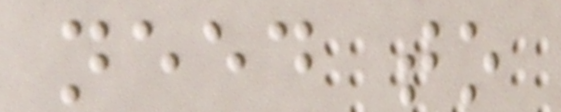need to
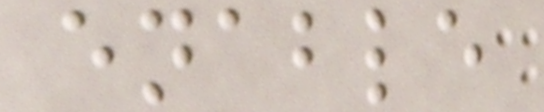enable
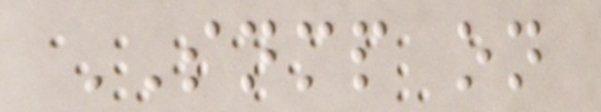SNMP on
